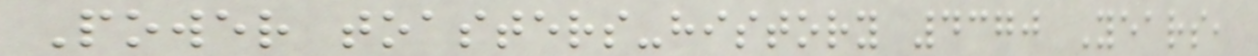Power toasters-history 4370 Years,
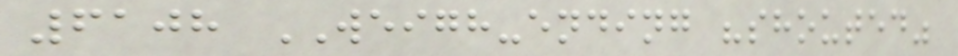6108 WEIGH-ending "shouted"
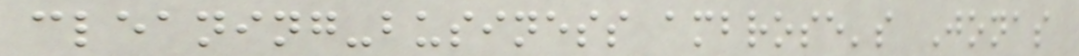cleaning-business ambrose's Jonas
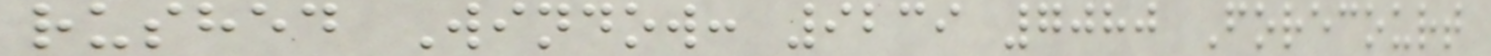rushed Window: 9239 7080 Forecourt
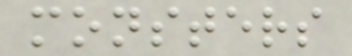monsters
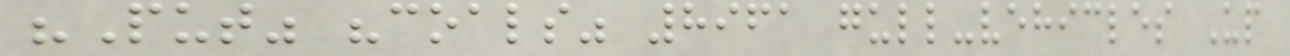"Put" "coals" 8961 gull-vehicles Up
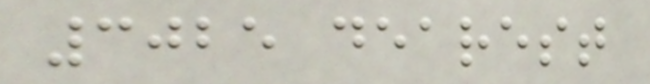3025 dearest
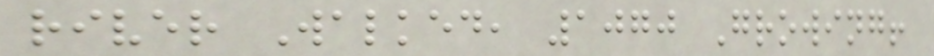river Walked, 1070 Growing!
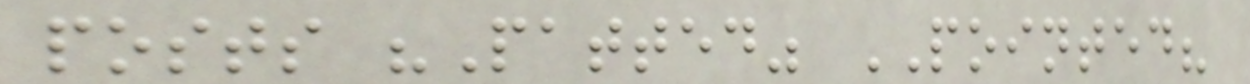posts "Patted" POINTED?
